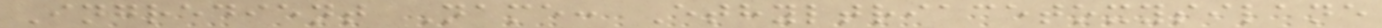Ingredient Name: Ethyltriacetoxysilane
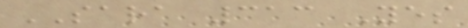SARA 313 Yes
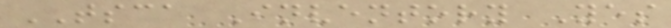TSCA Inventory Yes
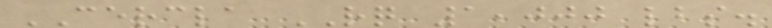CERCLA RQ 1,000 lbs.
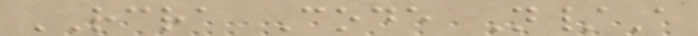RCRA Code N/A
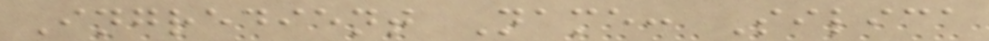Ingredient Name: Silica
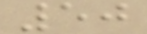50
